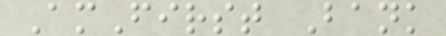AmFirst Bank
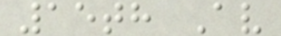15th Av
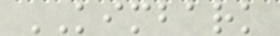KIMBARK
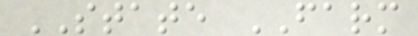STATE FARM
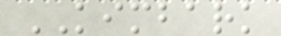KIMBARK
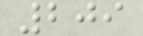209
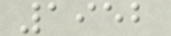1952
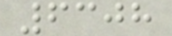6308
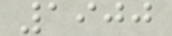1900
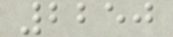2250
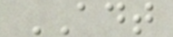ADT
